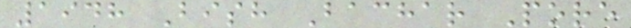1948 Bish Bachar Pore
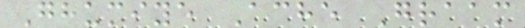Ghumiye Ache Graam
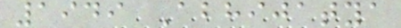1949 Abhijatya
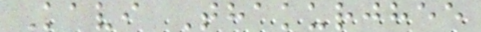Kavi Thakurjhee
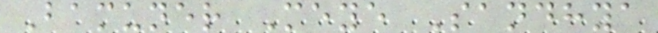Bamuner Meye Sandhya
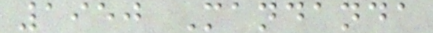1950 Mandanda
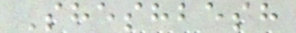Sheshbesh
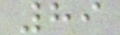89
